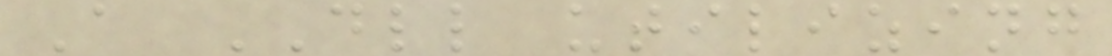A DLL utilizing
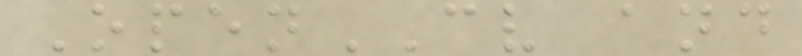OpenCV and
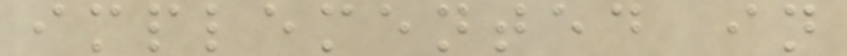implemented in
